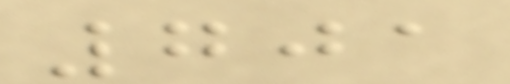701
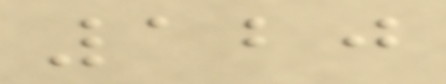120
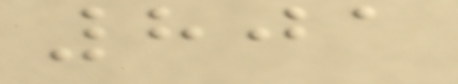801
